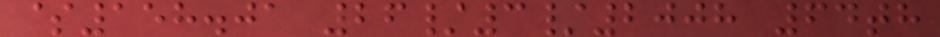$158.01 26/3/2008 64th
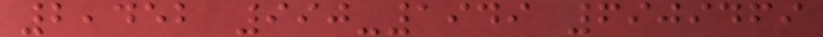2,452 990-1949 6909469
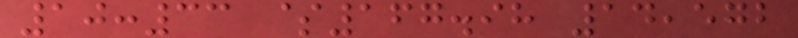10:33 $167.98 14,572
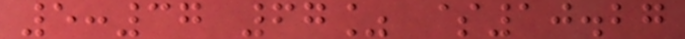5:37 67% $10.27
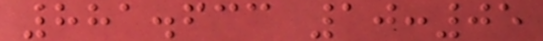881.633 10:05
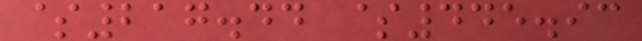$217.44 $445.93
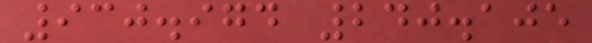930.974 240.105
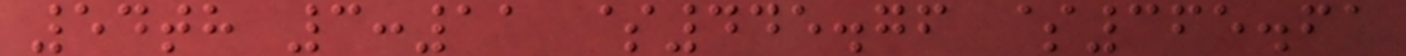54th 3:11 $445.76 $365.61
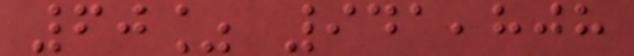60% 941,808
